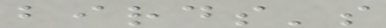birds's
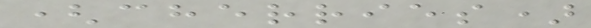(cherries)
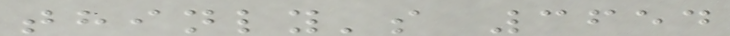thinly's 3654
